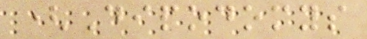(Dipodomys
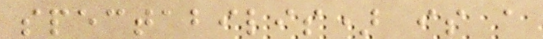spectabilis) is a
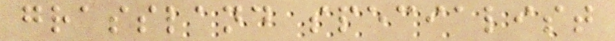grassland specialist
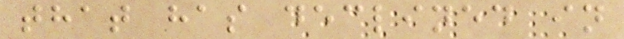that has declined in
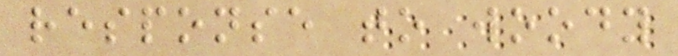response to woody
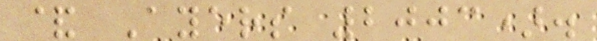& Ayers 2003).
